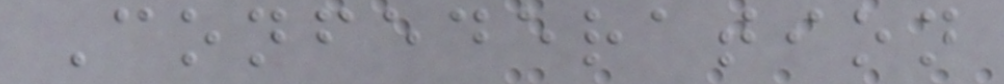Confederation
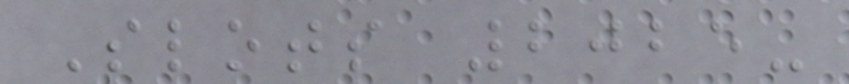Slots 2025-
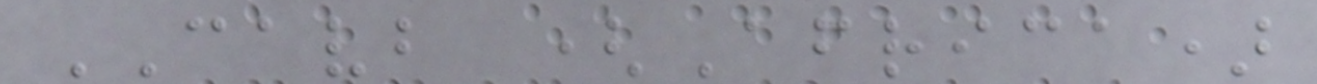CAVB (Africa)
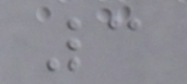3
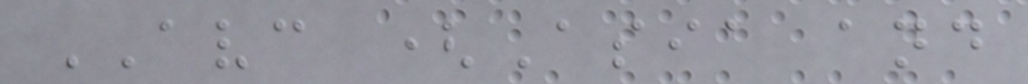AVC (Asia and
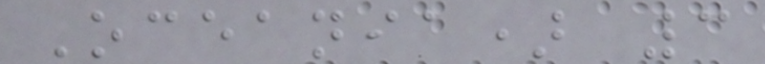Oceania) 3
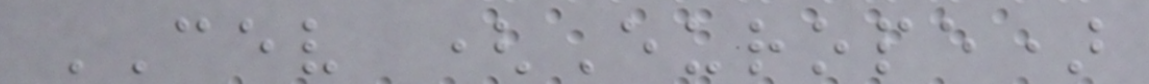CEV (Europe)
